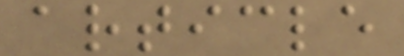article
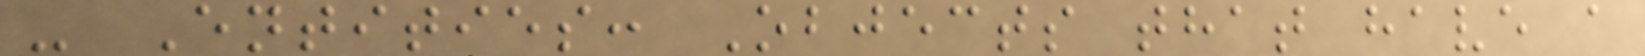- Entities: Objects that have a
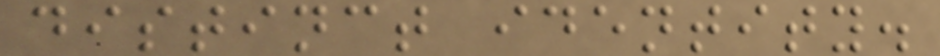distinct identity.
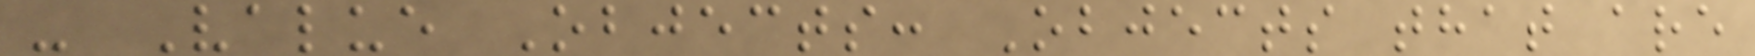- Value Objects: Objects that are
